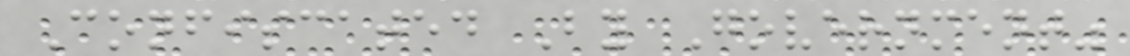Confiscated By Government"
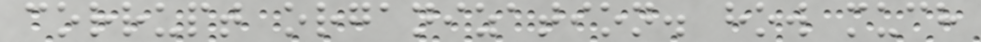corrupt organization. how much
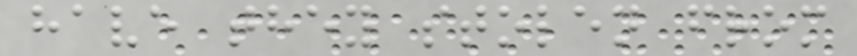have they stolen from
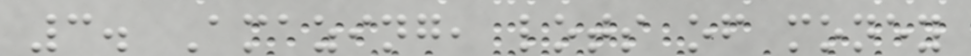3. Amazing, lots of money
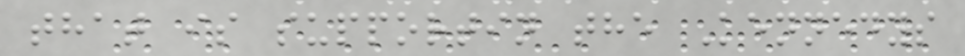that is supportin the Kennedys
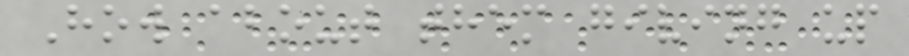How about them giving up
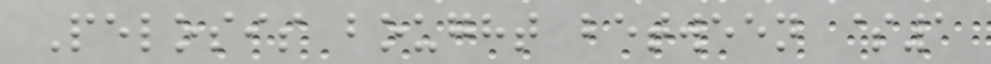Pelosis bought between $1
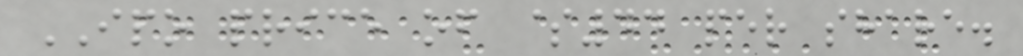IPO price of $44 per share.
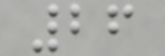26
